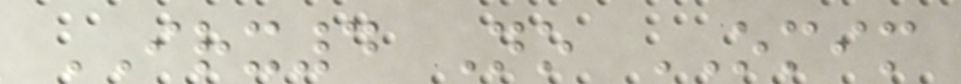IRX4 No OMIM
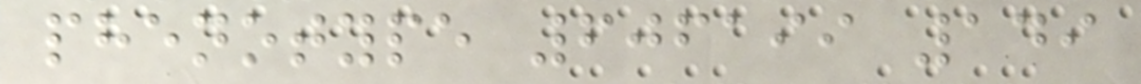phenotype 606199 149
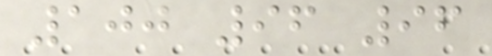100 96 96
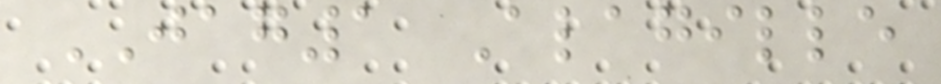JAG1 Alagille
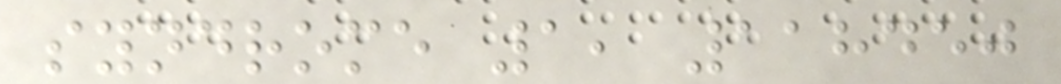syndrome 1, 118450
